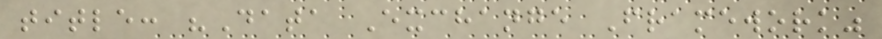title: "Data Exchange Framework"
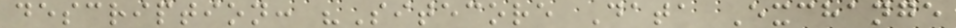description: "Sitecore Data Exchange
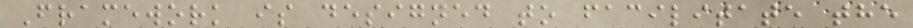Framework is designed to facilitate the
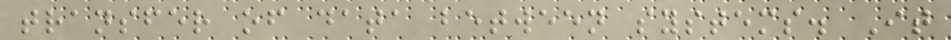transfer of data between systems. It
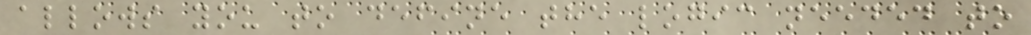allows you to define the logic needed to
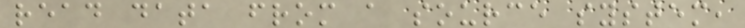read data from a source system,
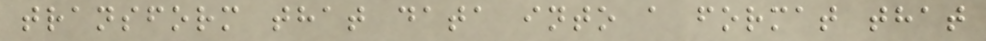transform that data into a format that
